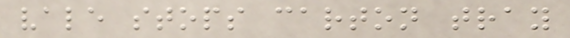vale stops carton tray
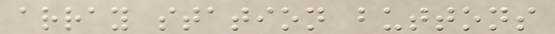array station buttons
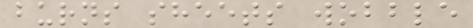burns sheets wobble
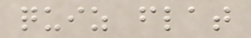quiz flat
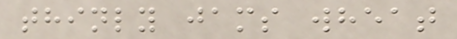thinly jams wheat
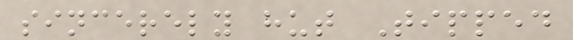sincerely hut Tipped
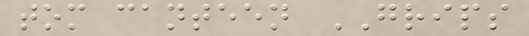tom canteen GRIPS
